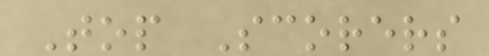Top Scorers
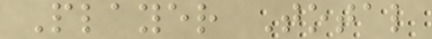Player Total
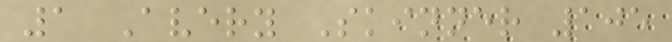1 Avery Skinner 105
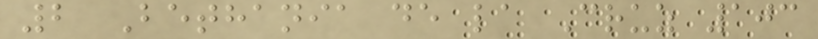2 Bethania de la Cruz 103
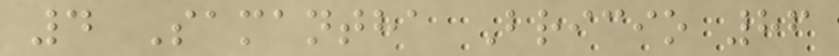4 Samantha Bricio 86
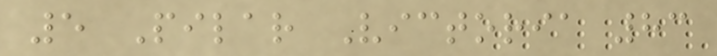5 Pilar Victoria 83
